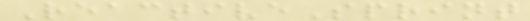ReactiveSprint
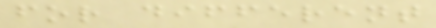for different
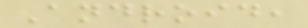Android,
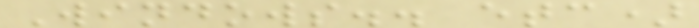Windows.. etc)
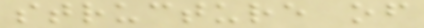structure of
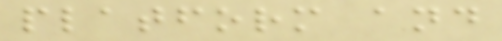platform and
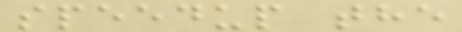speedup the
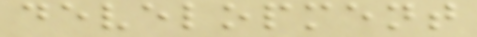development
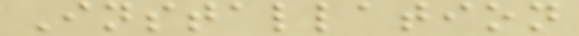Installation
